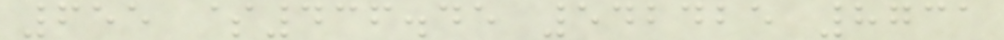655 $436.45 542425 8731
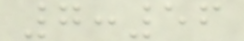7:56
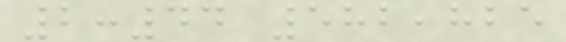2:44 582,825
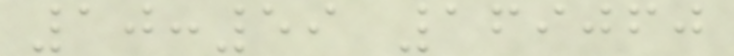10:59 169060
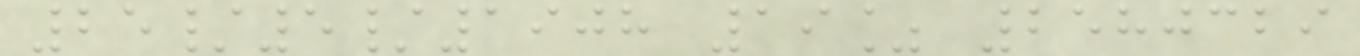25/5/1908 19% 2580329
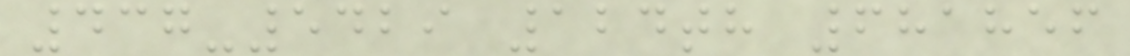437-5429 124th 681856
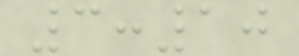3:10
